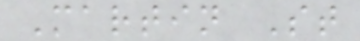Martin St
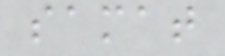samat
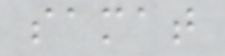samat
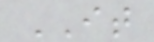IT
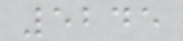5245
